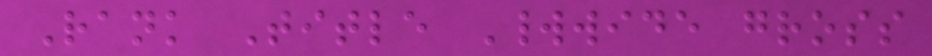Rank Title Worldwide gross
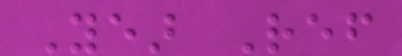Year Ref
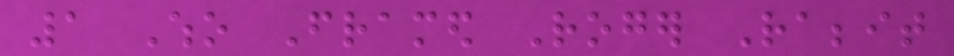1 Who Framed Roger Rabbit
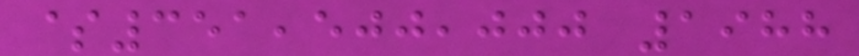$351,500,000 1988
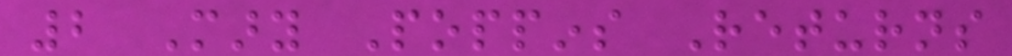2 Mary Poppins Returns
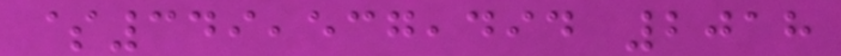$349,537,494 2018
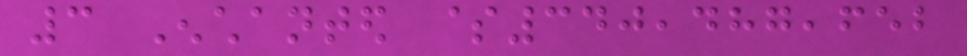3 Enchanted $340,487,652
